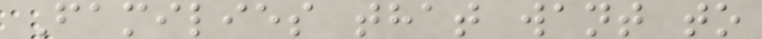Families that want to
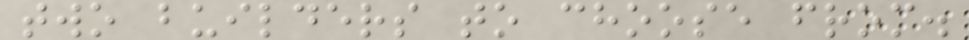two builders to choose from.
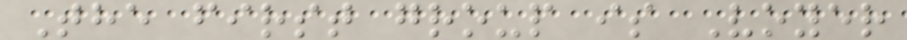The first group is Voyer
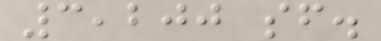3,200 sf.
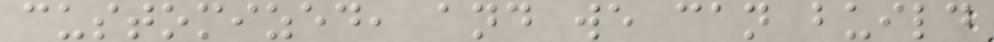customized, and we can build
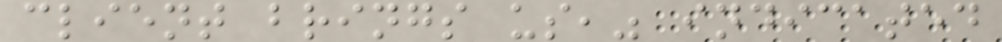client brings us," indicated
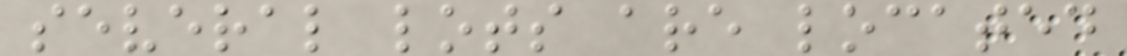several lots are located
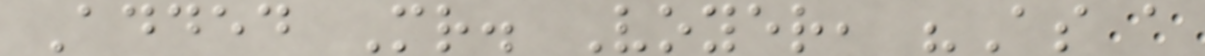Added Mr. Voyer, "As a
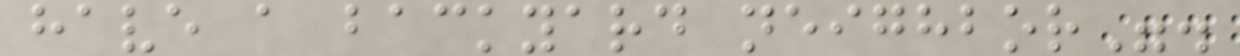have a backyard neighbor".
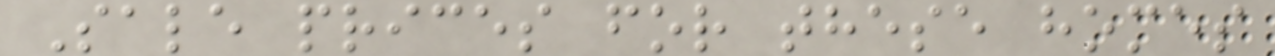Sale prices for these homes
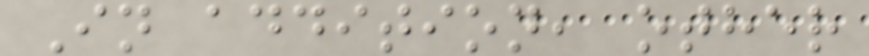In addition, other
